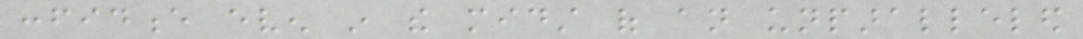confidence even in the midst of an unparalleled
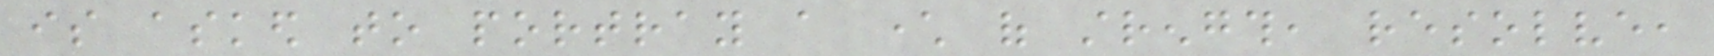is asked to portray a character of strength, resolve,
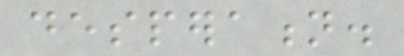desperation.
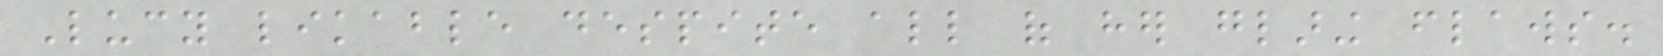Lucy likable despite all of her glaring flaws.
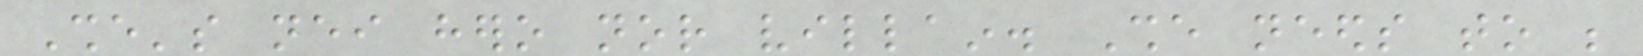She's neither hero nor villain. She needs to be
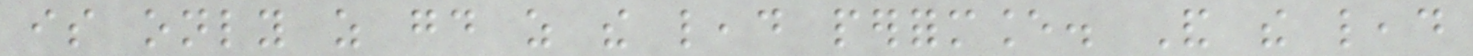is only as good as the lead performance. And the lead
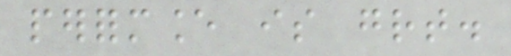performance is great.
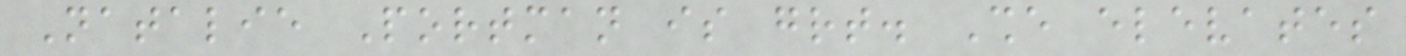Natalie Portman is great. She elevates
